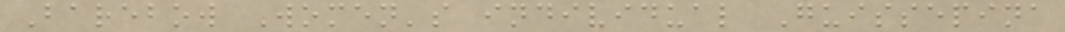Barebow Women's individual Guissepina
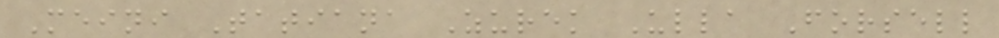Meini Tatiana Zurek Ulla Forsell
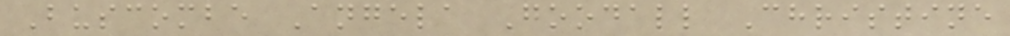Buscombe Angela Goodall Christine
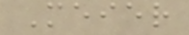Meier
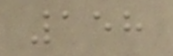158
